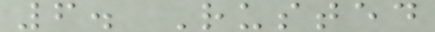6. Rusted
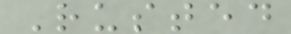Rusted
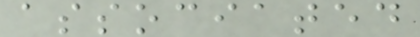associated
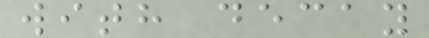with decay
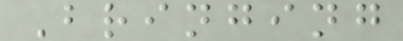Bringing
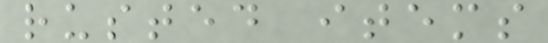rusted items
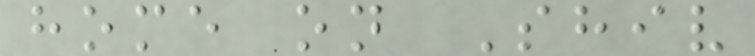home on Shiv
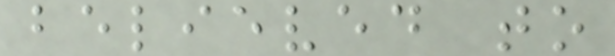believed to
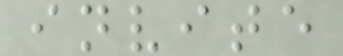invite
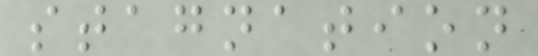stagnation
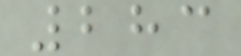283
